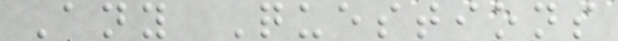Any Questions
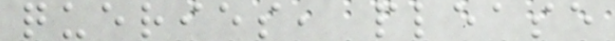queries, please
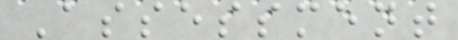Assessment
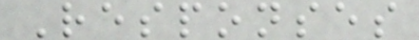Responses
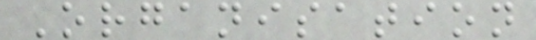Organisation
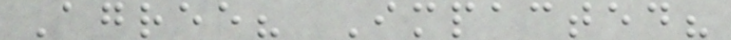Agree? Impacted?
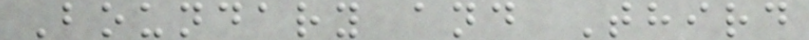Boundary and Third
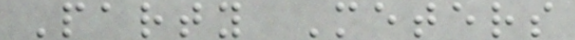Party Meters
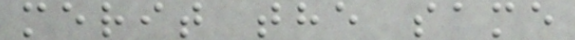merit the same
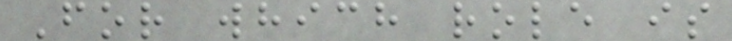For which role is
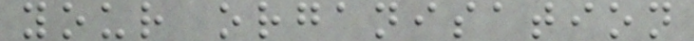your organisation
